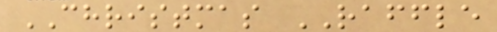CHRISTMAS RAFFLE
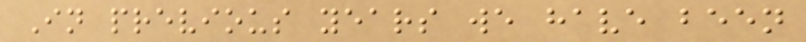In previous years we have been
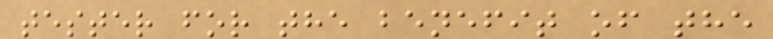tester for the benefit of the
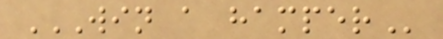WIN A HAMPER
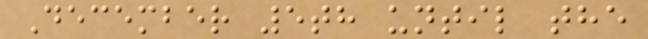December 5th until the
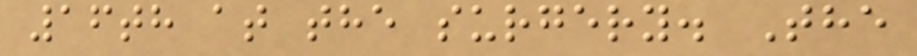16th at the surgery. The
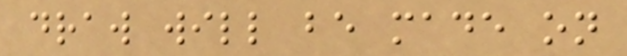draw will be made on
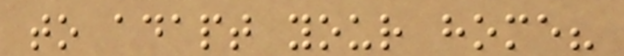to adapt your home?
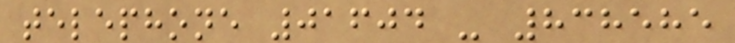telephone 01604 - 838585
